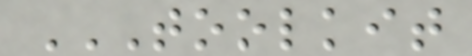TOOLKIT
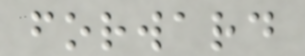forward
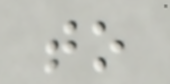to
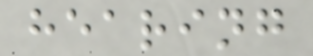hearing
